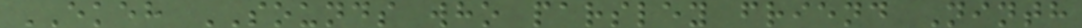EKEH SOUNDS who parsley friend Ninth
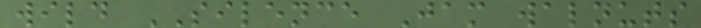wild SILENCE Jam walnuts
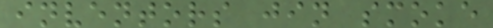inventors jin smoke
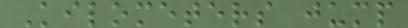Kilometers jump
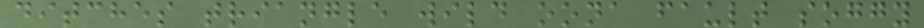ditches triangle wild oona fault soggy
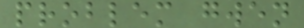problem gwen
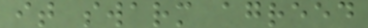it swarm agreed
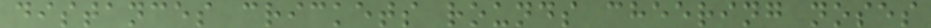distances crickets rounds cheering noses
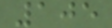105
